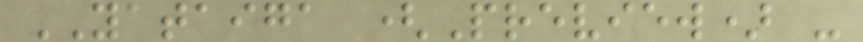YATAIGA (Preview) -
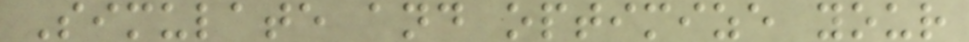Simulate and optimize your
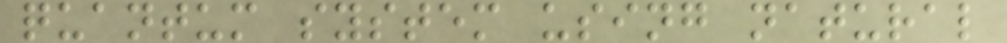quantum system using natural
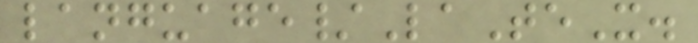language/LaTeX.
